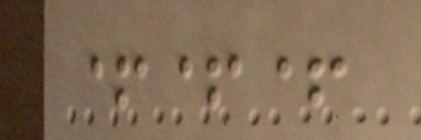+++
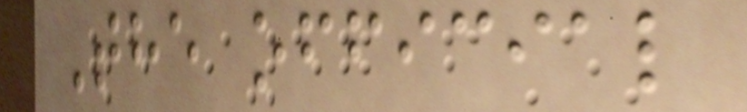The official
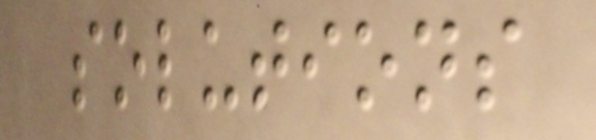solutions
